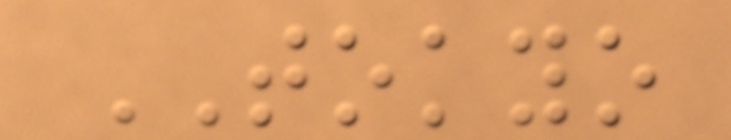TOKYO
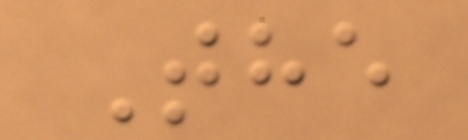The
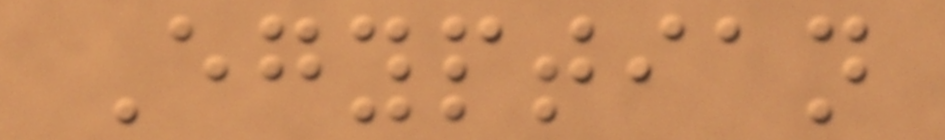Egyptian
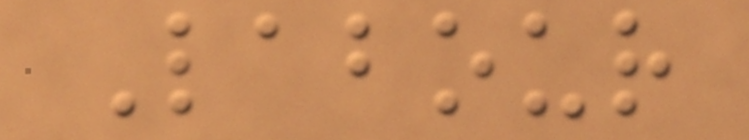Labour
